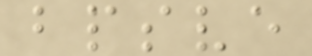bpsve
